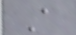A
